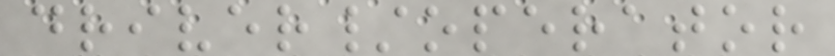driver/operator
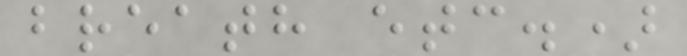breath etc.)
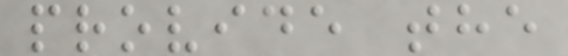provide the
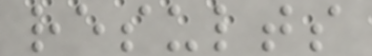results
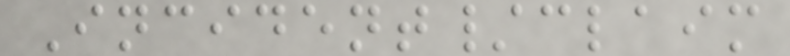Incident/claim
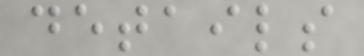details
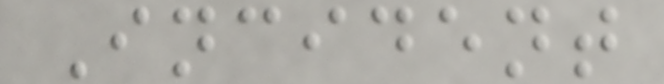Incident
